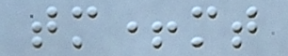tm+mt
